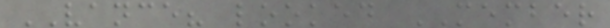VANCE? looked MEMBER
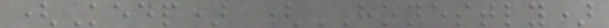(Keep) (HONESTLY)
